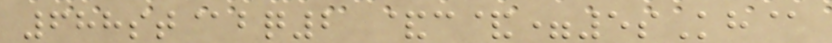688st@bq2 &c&=5sKh@
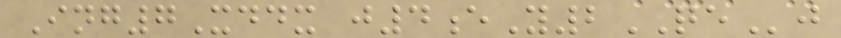Ing7Xddx j4eY2QEj
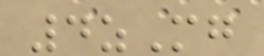4zMg
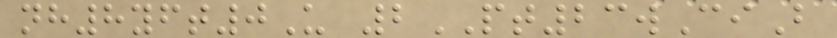nh8yft0U 2PT23wCiB
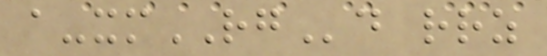a-xmRGd rrz
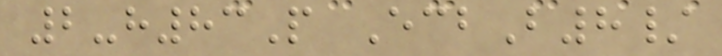2-h83P EcbB8/
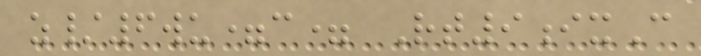z/6wu=c= Rt9ixC
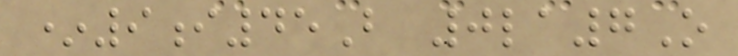*9i45B 0la7O
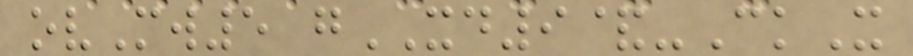ovMw5 gXD9&-CkX
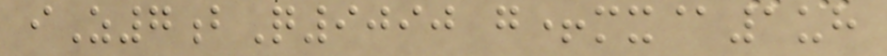iZ7bQ9090 g+mx@1uh
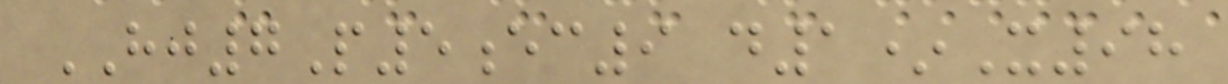HJ7P5ec9 d1*X98
